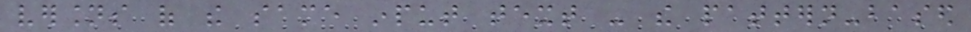versions of the same input text - the pattern-based
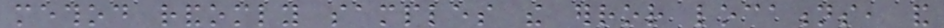method randomly samples the error locations, and
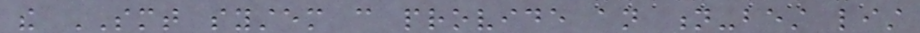the SMT system can provide an n-best list
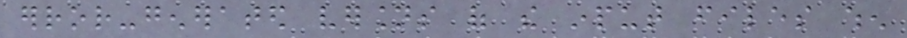error-generated versions of the input files when
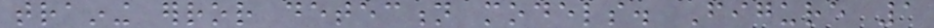training error detection models. Figure 1
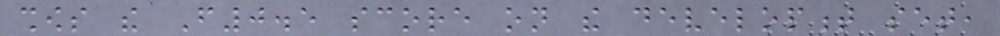shows the F0.5 score on the development set,
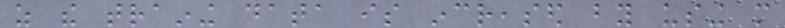as the training data is increased by using more
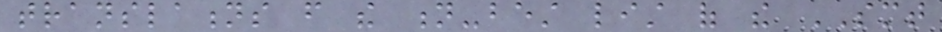translations from the n-best list of the SMT
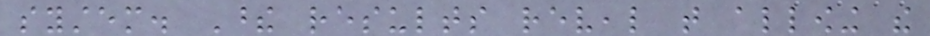system. These results reveal that allowing the
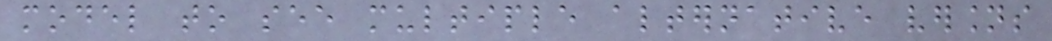model to see multiple alternative versions
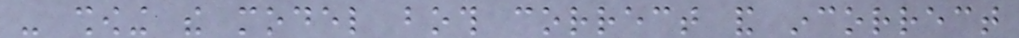- showing the model both correct and incorrect
